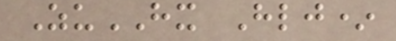ZuHX Hlj*
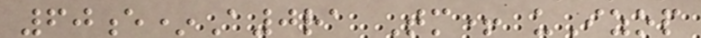60e*A0ra Tm+ uIzop
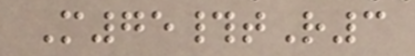M75#tR3
